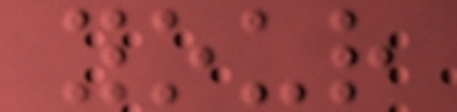your
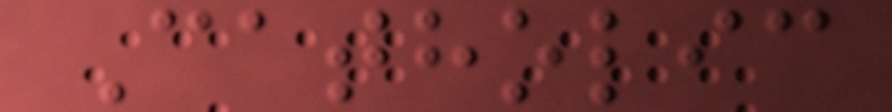Catholic
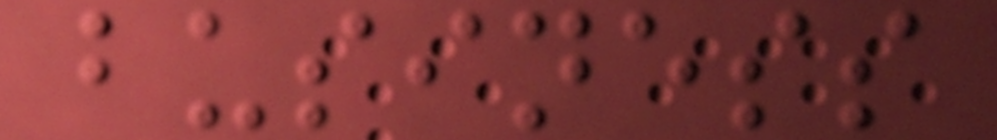business
